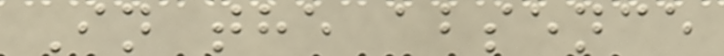In the absence
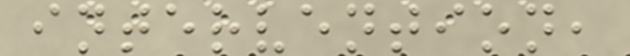intervention,
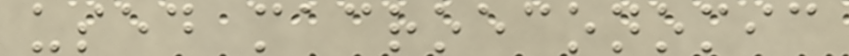used macroeconomic
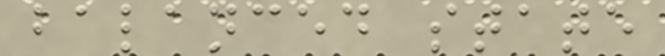balanced state
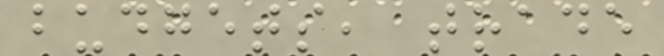budgets, trade
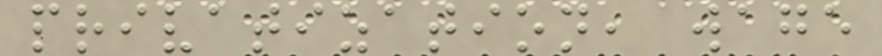privatization, wage
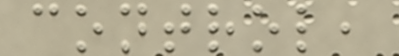control,
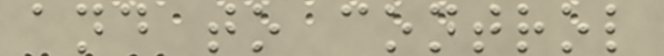and to control
